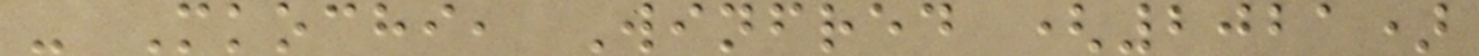- Mkochi, Winfred (2021)
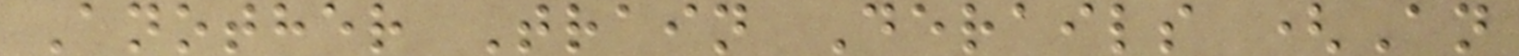Another Train Derails (An
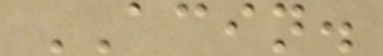ACIN.
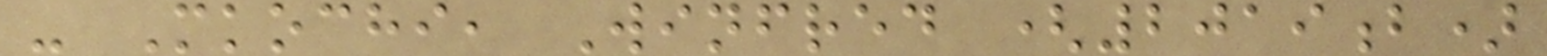- Mkochi, Winfred (2019b)
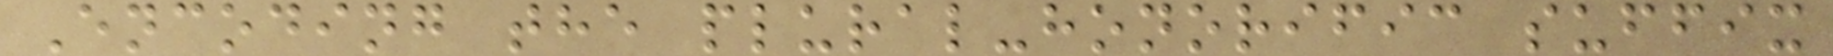Encoding the plural-honorific suffix
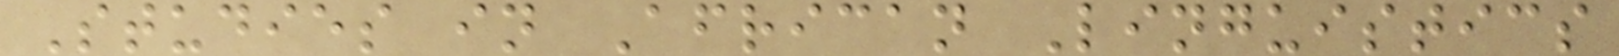Studies in African Linguistics
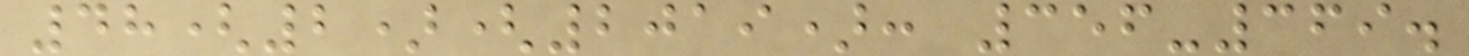48(2)(2019): 356-369.
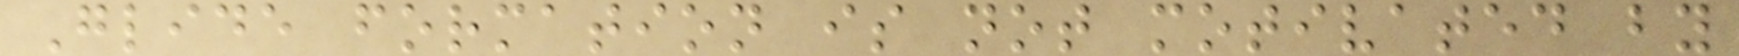Glide formation is not motivated by
